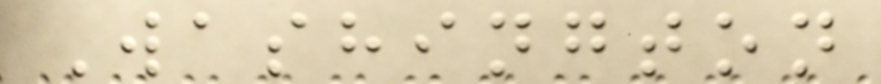Washington
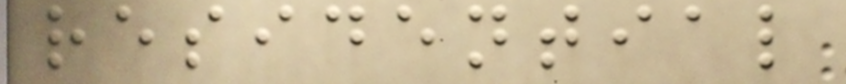residential
